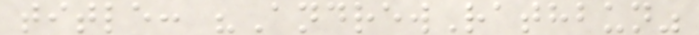title: "AndrewRathbun"
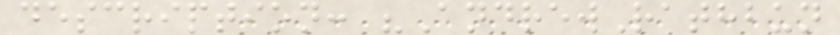description: "AndrewRathbun
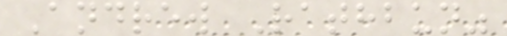Andrew Rathbun"
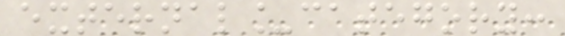external_category:
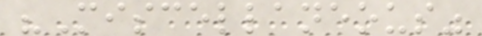"Miscellaneous"
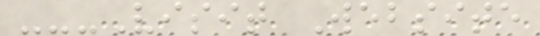---Visit Website
